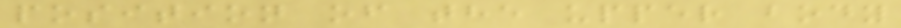position of the upper body
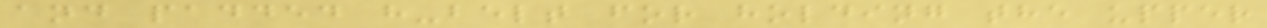and padded h-belt for holding the upper
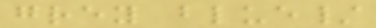grey blue/
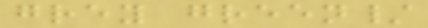grey green/
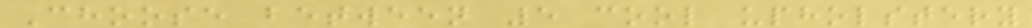Choose between 5 cool upholstery
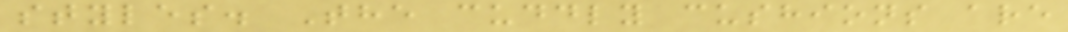styles. The cuddly cushions are
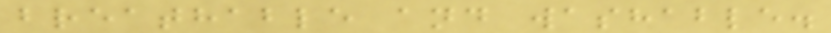breathable and washable.
